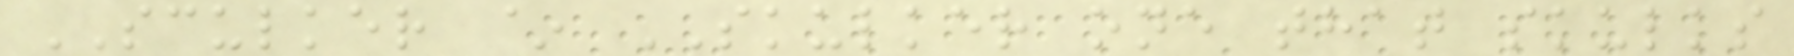SCULKER ~ SKULKER one that skulks
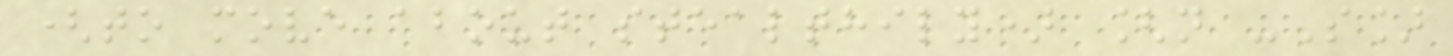(to move about stealthily) [n -S]
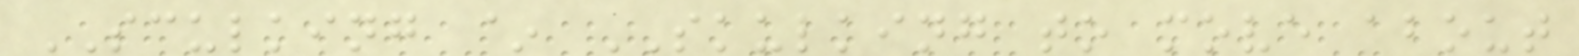SCULKING ~ SKULKING to move about
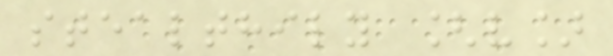stealthily [v]
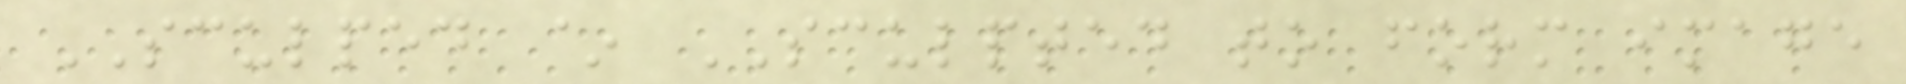SCULPED ~ SCULPTED to form image
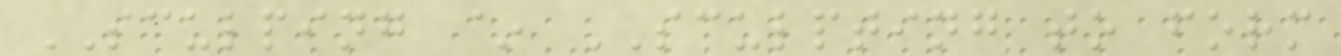SCULPING ~ SCULPTING to form
